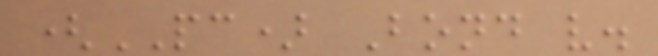(PC) Bond v.
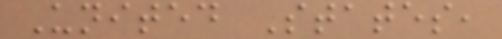United States,
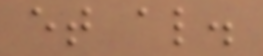et al.
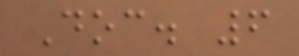Doc. 6
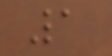1
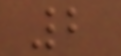2
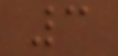3
